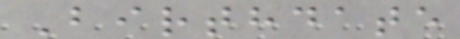Birthdate
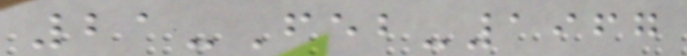21-Feb-1967
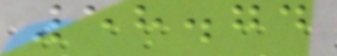58.74
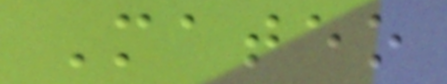Mateo
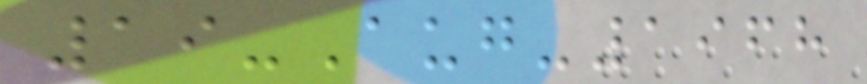19-Aug-1968
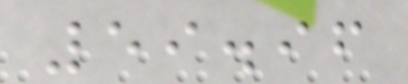59.96
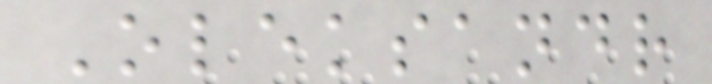Oleksandr
